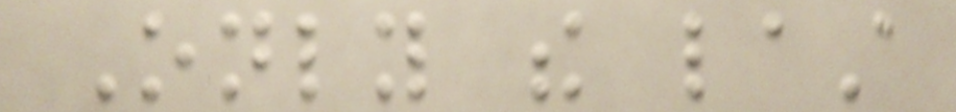Only the last
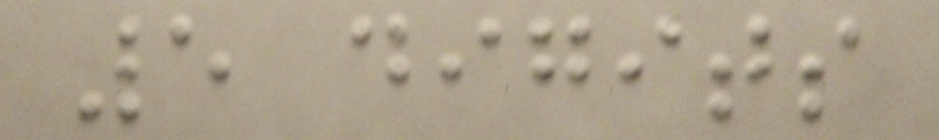5 digits
